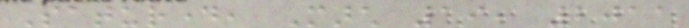Saturday, March 19, 2011
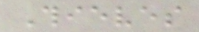Thieves
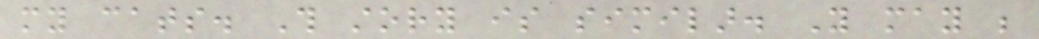my cats. This story is similar. You may be
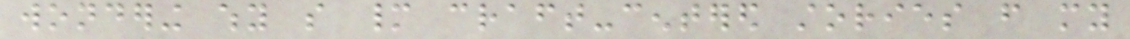wondering why so many craft-centered stories from my
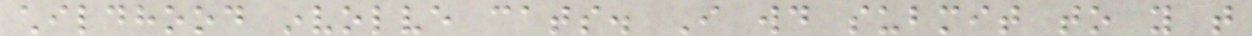childhood involve cats. I would submit to you that
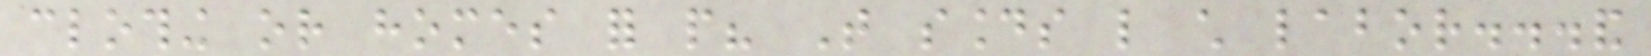clothing or homes for people? That sounds like child labor...and
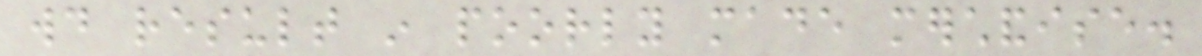would result in poorly made merchandise.
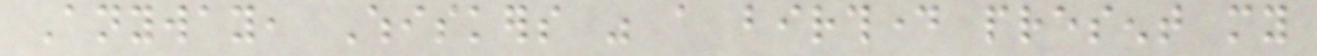Anyway, Whiskers was a birthday present my
